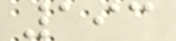193
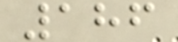186
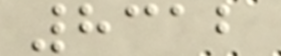8312
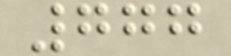777
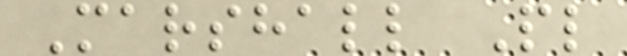Marshall Pl
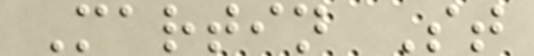Martin St
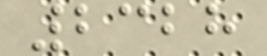2328
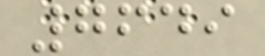7649
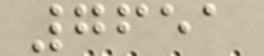7651
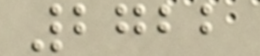2722
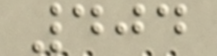404
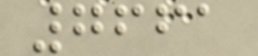7661
